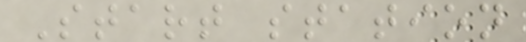Start station
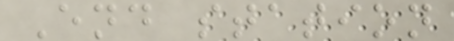End station
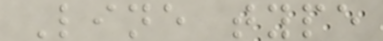Line type
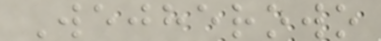Wejherowo
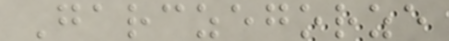Garczegorze
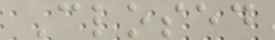Closed
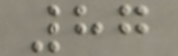87
